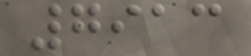7913
